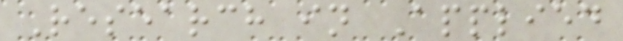Research in Applied
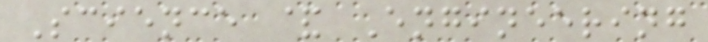Science & Engineering
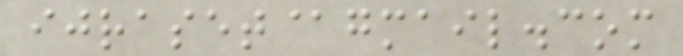ijraset@gmail.com
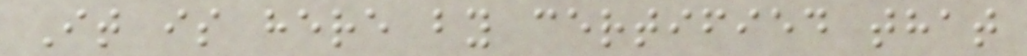It is here by certified that
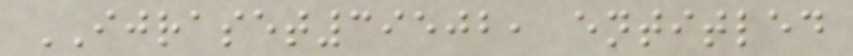IJRASET39502, entitled
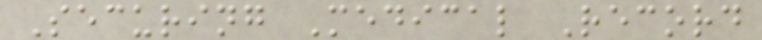Securing Medical Record
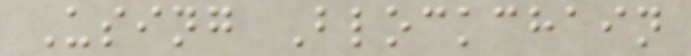Using Blockchain
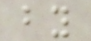by
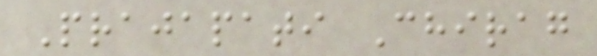Prajapati Chirag
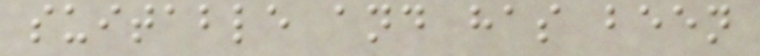suitable and has been
